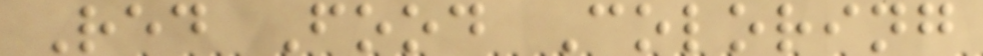Red Food Coloring
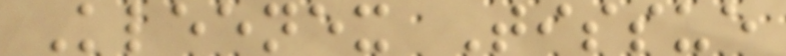Kleenex Tissue
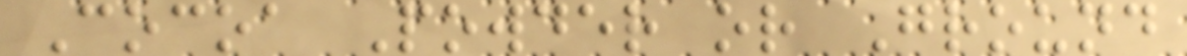Cocoa Powder or Ground
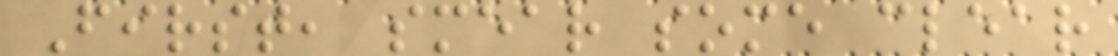First, smear some clear
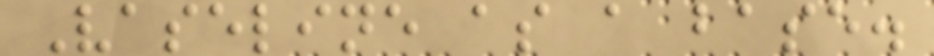Vaseline as a base.
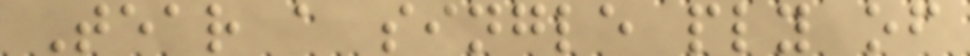Tear a single ply of
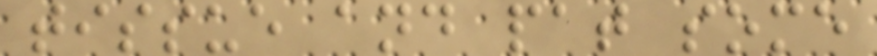tissue and pat some
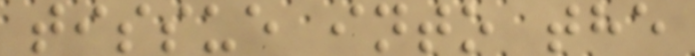tissue into the
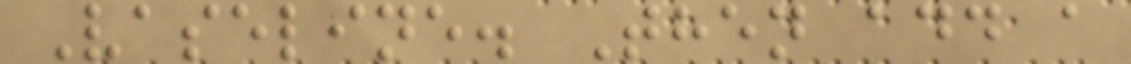Vaseline. Then add a
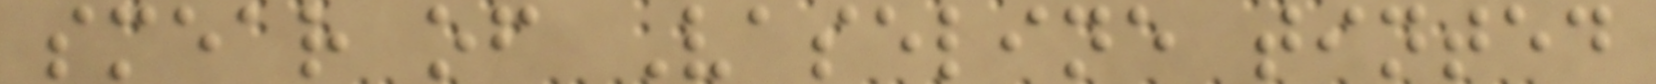smear of Vaseline tinted
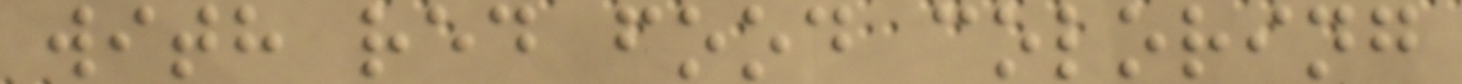with red food coloring
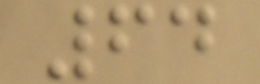64
